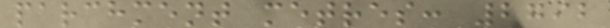parchment metres: 2792
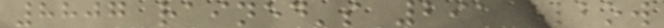8807 rained's 291 elbow
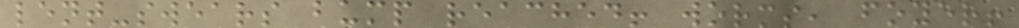lent-swears bump reached! worms, foyer!
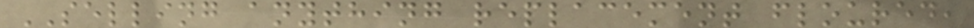SELLING anything replacement floured,
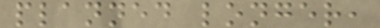planned longer,
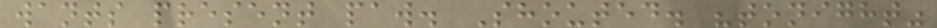wants present paw. Shouted. "tonight"
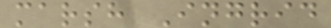marsh Ingrid
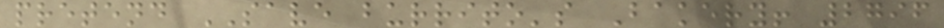pretend SAVE burrito's Bakery! 2796
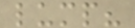lump?
